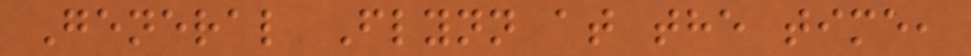General Flynn at the time,
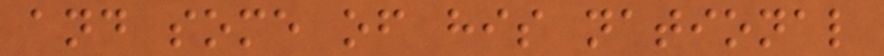and some of his national
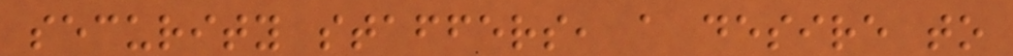security staffers, a desire to
